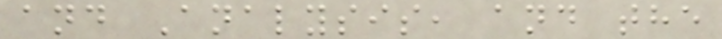and Analysis, and the
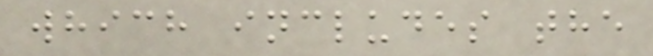which includes the
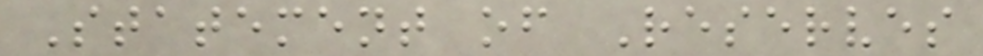Statement of Reserves
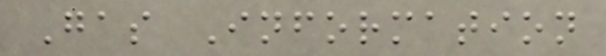Gas Information
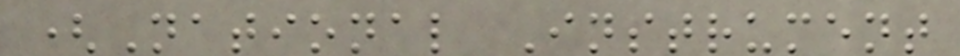(National Instrument
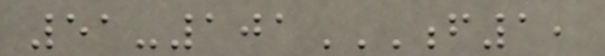51-101F1,
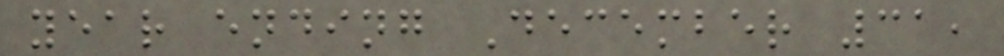year ending December 31,
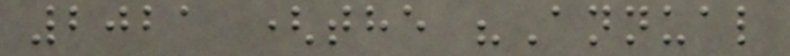2021 (the "Annual
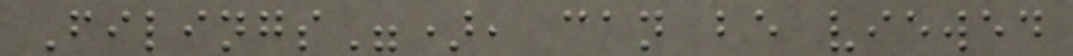Filings"), can be viewed
